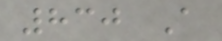830 A
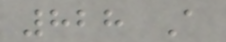828 A
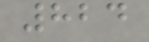824
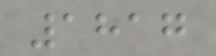1817
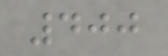400
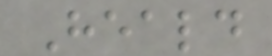Heald
